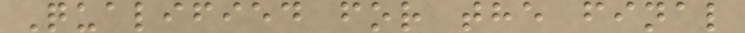Qualified for the final
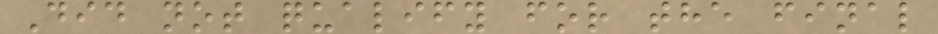Did not qualify for the final
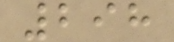298
